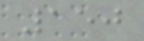150
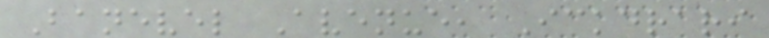Banevel Avenue, Ickdrari
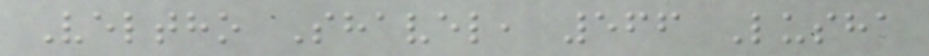Veltho Shavel, 566 Lusha
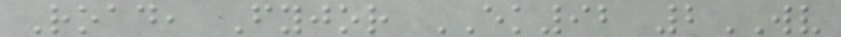Road, Fyjor EK92 2WV
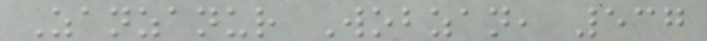Zanzanur Wobzan, 537
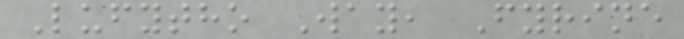Lufytho Way, Fyrine
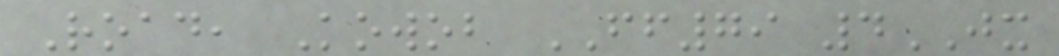Road, Kowob FF79 4JX
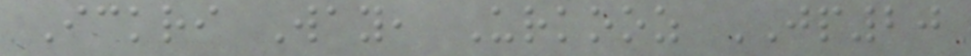Ickri Way, Urkooz JP20
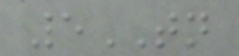5TN
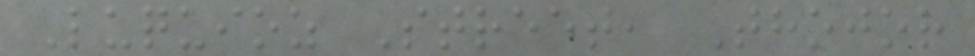Luquioz Street, Thojor
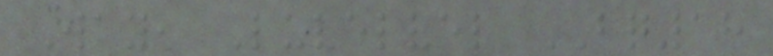Way, Luvelvel BQ18
